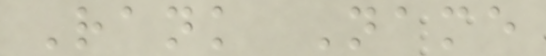Rank Name
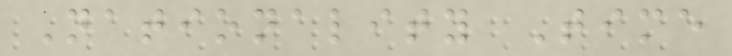Nationality Time
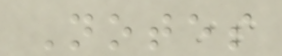Notes
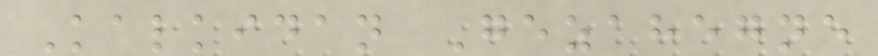Kalkidan Gezahegne
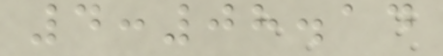4:08.14
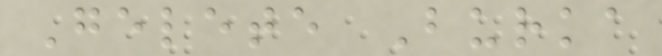Gelete Burka
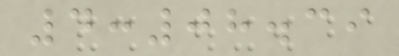4:08.39
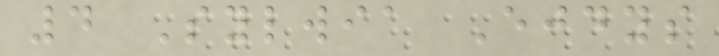4 Sylwia Ejdys
